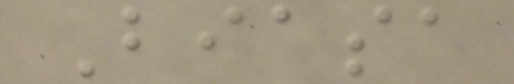Biasa
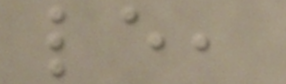le,
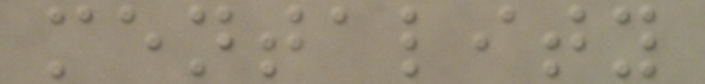mentality
